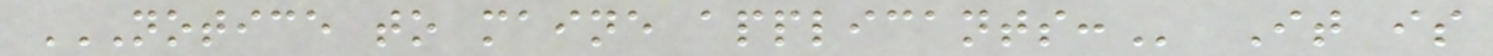NOTICE TO MAINE APPLICANTS: It is
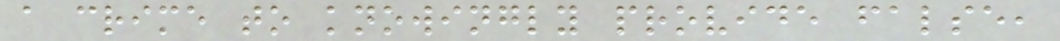a crime to knowingly provide false,
